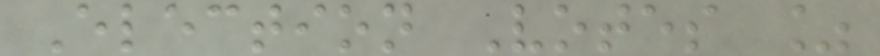Election Votes %
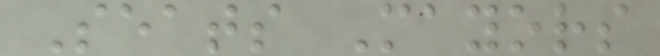Seats Mayors
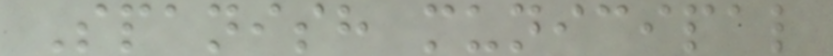Spanish municipal
